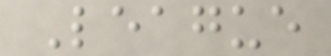League
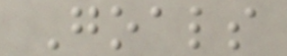Goals
